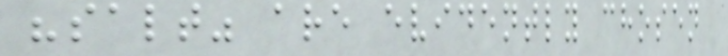"salt" are evidently chosen
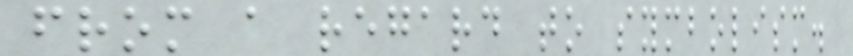from a regard to symbolism.
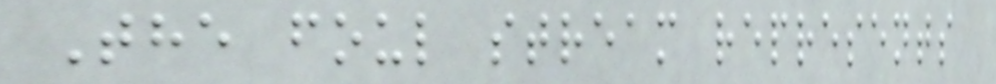The foul stream represents
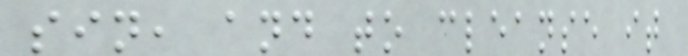sin, and to cleanse it
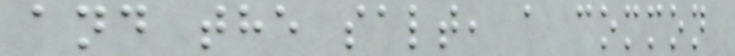and the salt, a common
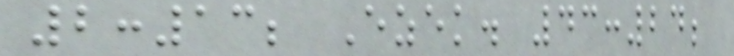2:13; Ezek. 43:24;
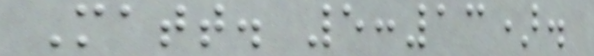Matt. 5:13).
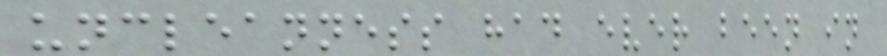uncleanness had ever been in
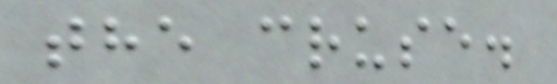the cruse.
